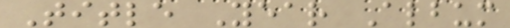Title Year Album
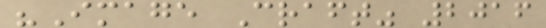"Image Craft" 2016
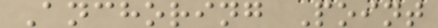Anchoring Point
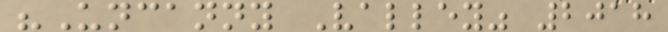"Uncanny Valley" 2018
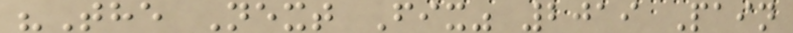"The Next Fix" 2019 Pain
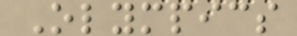Olympics
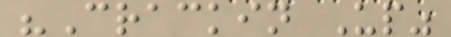"Crackin Up"
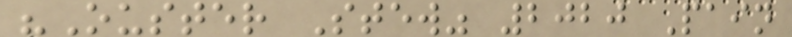"Ouster Stew" 2020 Pain
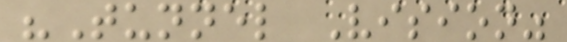"Tunnel Vision"
